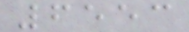6553
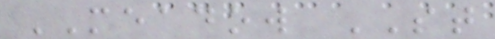MEADOW ST
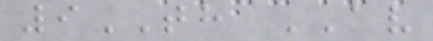9TH AV
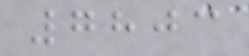7803
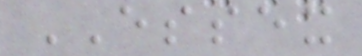ESSEX
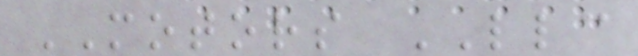MOTORS LLC
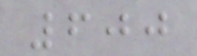600
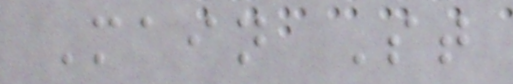Main St
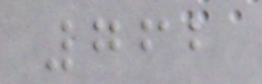762
